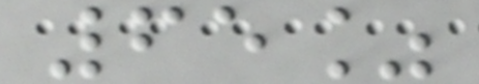65%
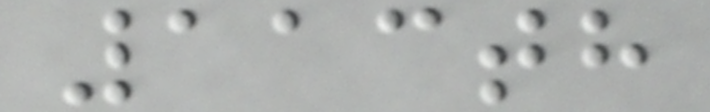113th
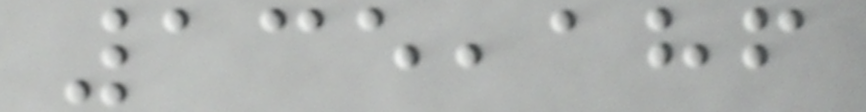135,186
